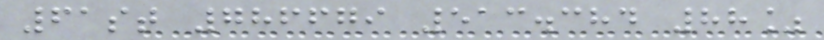61st 786679 513.384 88%
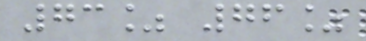73% 76%
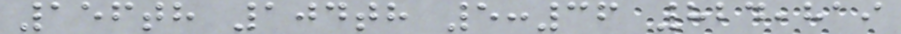156th 104th 5:36 824,819
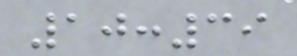10:39
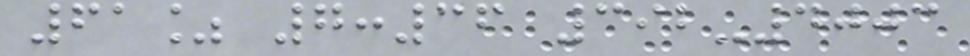61% 7:36 392-4003
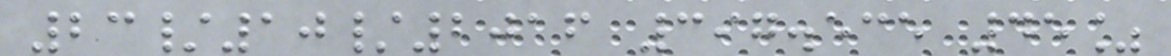23/10/2016 397.535 45%
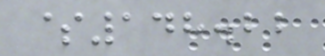$148.22
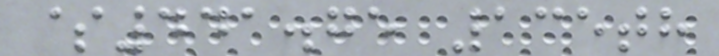$441.75 135th
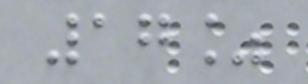17%
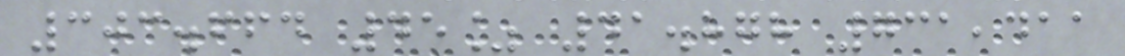303.664 45% 41.878 731,411
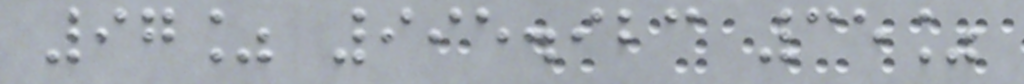97% 995.923 35%
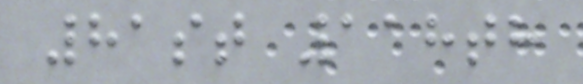81st 118th
